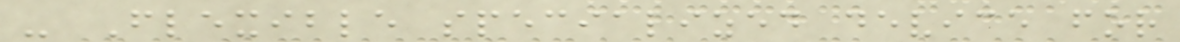- Flexible specialized device for
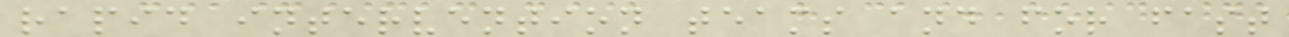rapid intervention teams and for fast
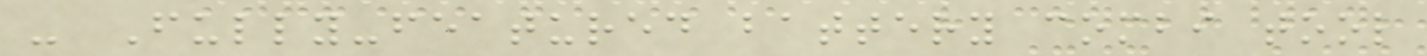- Fully-featured battery combi tool
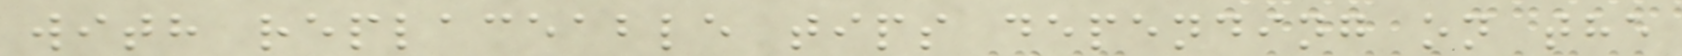with replaceable tips depending on the
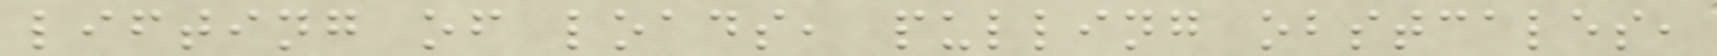lifting of loads, pulling obstcales,
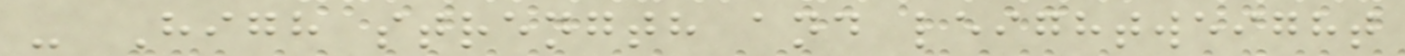- High strength and leightweight
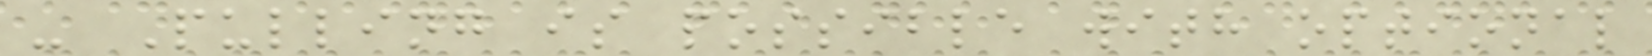- Pulling is possible with optional
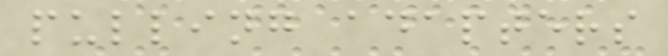pulling adapters
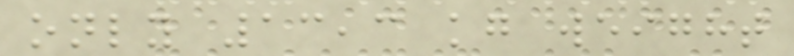only 13,3 kg weight
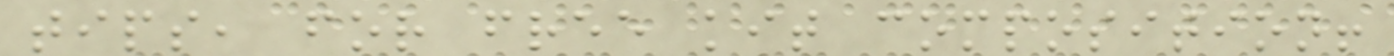tips, for free kit composition!
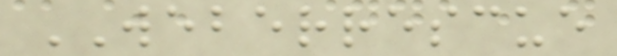WEBERRESCUE
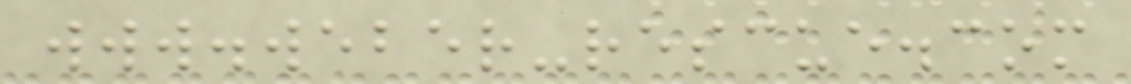www.weber-rescue.com
